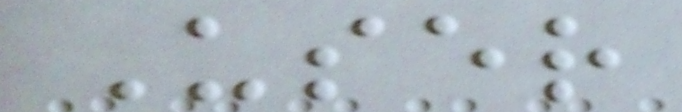User
